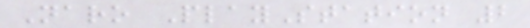Naro PlayStation 2
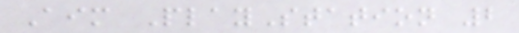Aim PlayStation 2
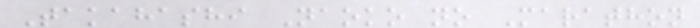Takahashi Naoko no Marathon
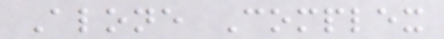Alone Complex
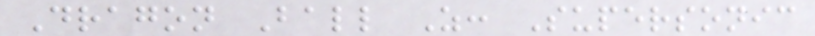Dragon Ball Z: Supersonic
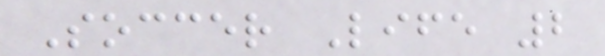Soccer Life 2
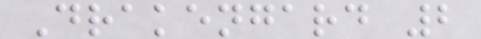Drakengard 2
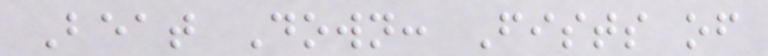Beat Down: Fists of
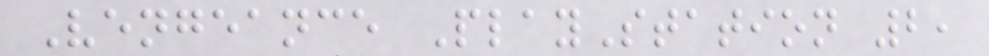Vengeance PlayStation 2,
